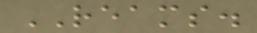REAMS.
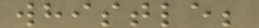whistle;
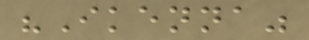"Ikenna"
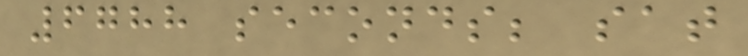6788 seconds; sat
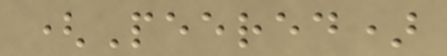(Peered)
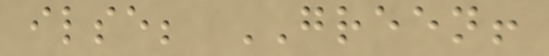ilse; GREEN!
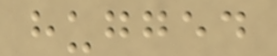hugged
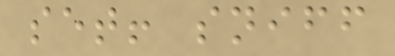set! sniff
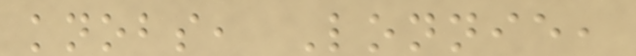knobs, Lonnie,
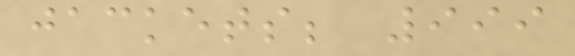jackets; 999
